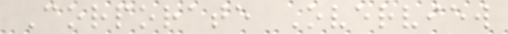Corporate Overview
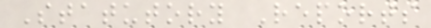Statutory Reports
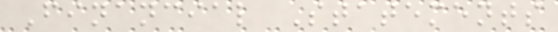Financial Statements
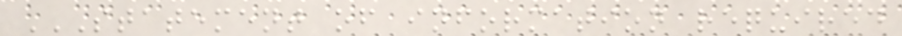STATEMENT OF INFORMATION REQUIRED
